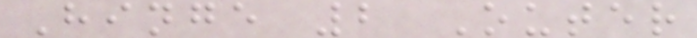Hinge 2 Outer
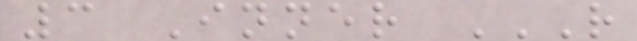3 Inner R
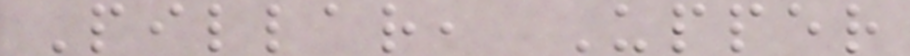Pillar, Upper
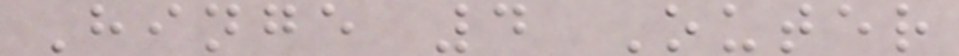Hinge 4 Outer
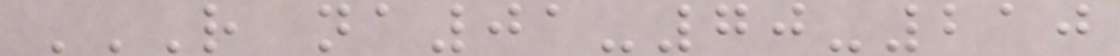R NA01-70-210
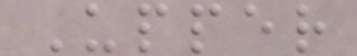Upper
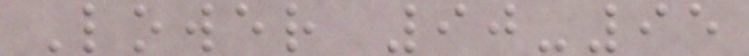Lower 90-95
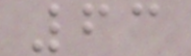63
